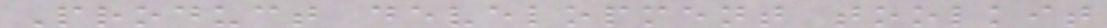Product development toolkit
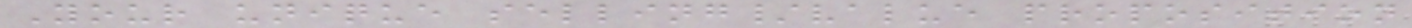Your unique selling/value proposition
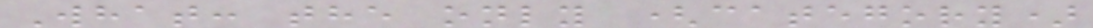What: the only (category)
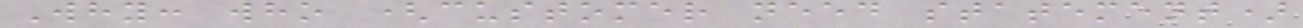Why: who (customer need statement)
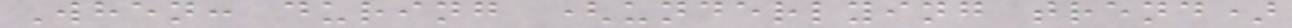When: during (underlying trend)
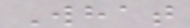What
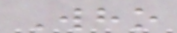Who
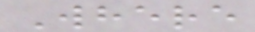Where
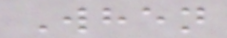When
